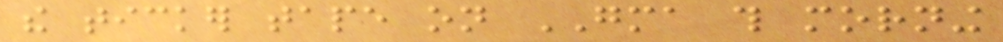the ticker tape on GMA this morning
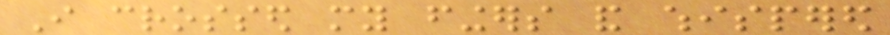I crossed my fingers and whispered
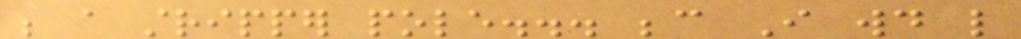be a stripper pole... because I would like
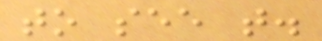to see that.
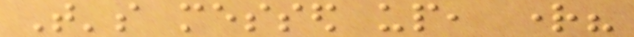That's messed up, right?
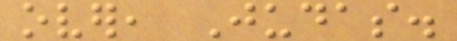over, Judas.
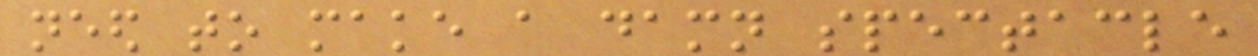need to make a damn spectacle
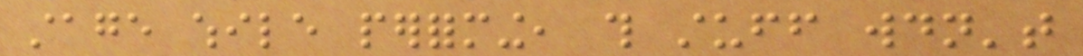stage while performing, this stuff wouldn't
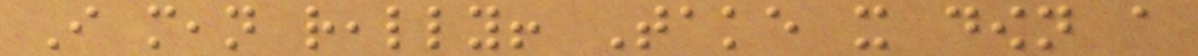I mean really! Take it down a
